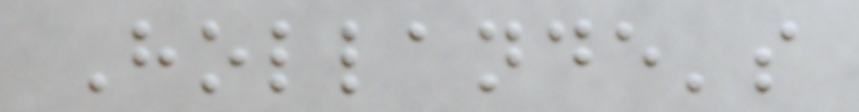Hollande's
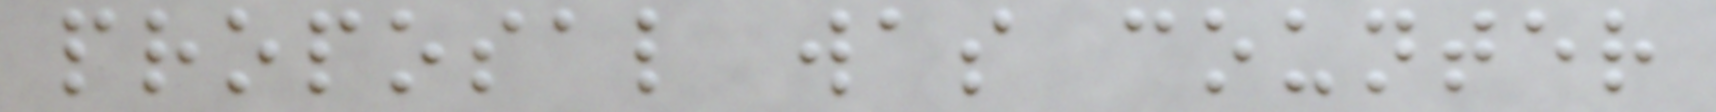proposal was counter
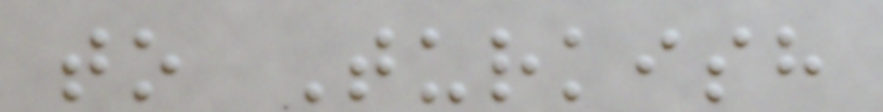to Turkish
